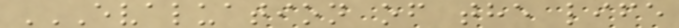EVALUATION OF THE LIFE
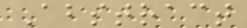Abstract
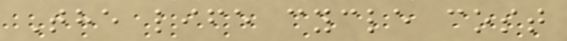The life cycle cost
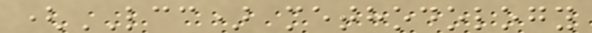(LCC) methodology
